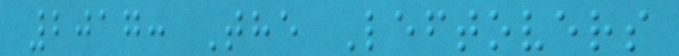2017: The Leftovers
